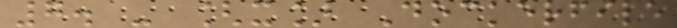7. - [x] Dockerfile
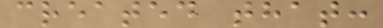created that:
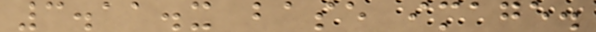3.11.x base image.
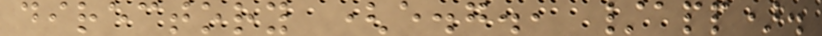directory (e.g., /app).
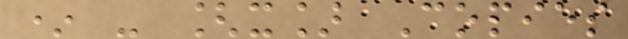* - [x] Copies
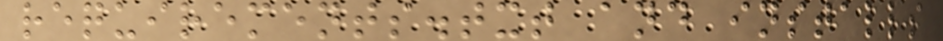requirements.txt and installs
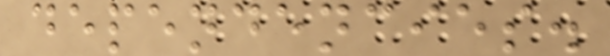dependencies.
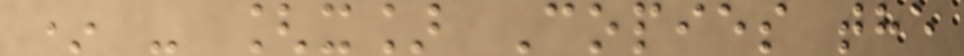* - [x] Copies the
